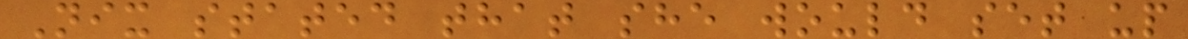Nix stated that she would set up
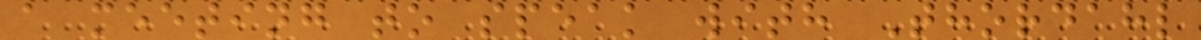a meeting to speak with Thordahl
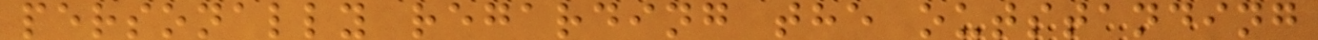personally regarding the outstanding
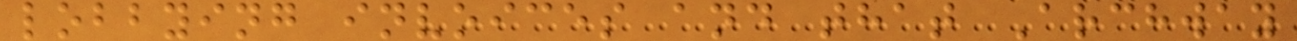lobbying invoices and that Archway
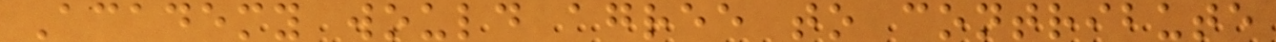Academy would agree to contribute
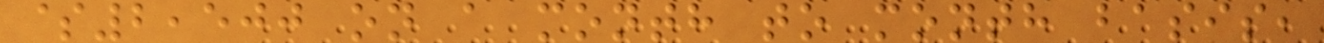$2,500 on a month to month basis,
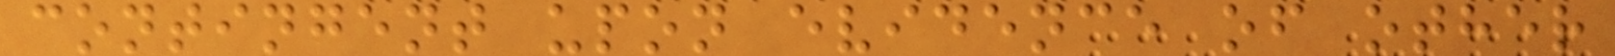contingent upon evidence of other
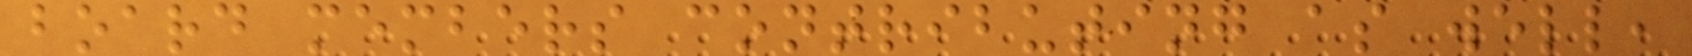board members contributing as well,
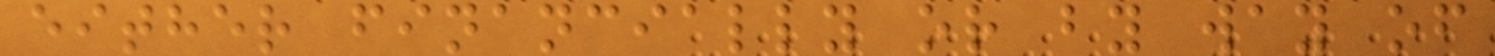either financially or by way of
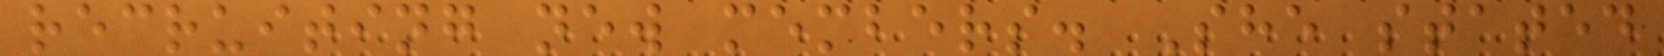recruiting new members. She stated
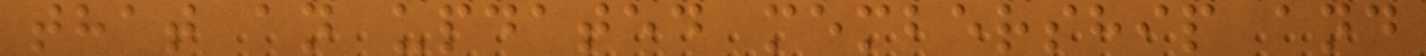that an updated membership and
